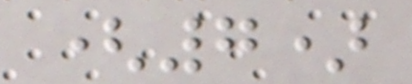(7)
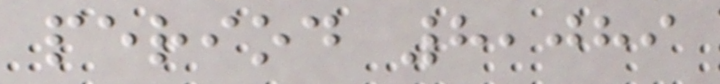period 8,089
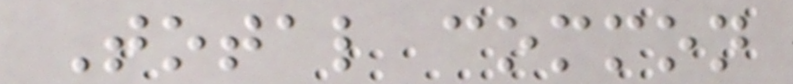Total common
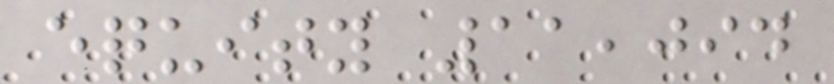equity 11,094
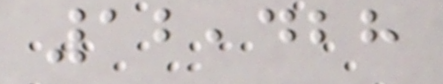12,428
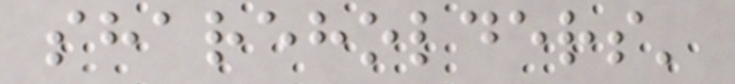shareholders'
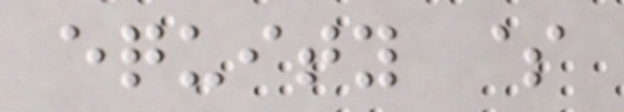equity $
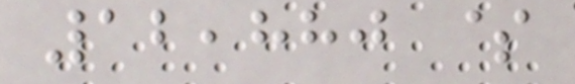12,880 $
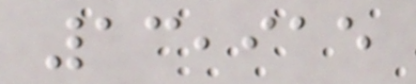13,915
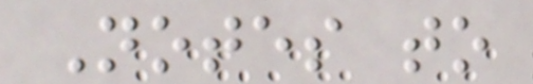Notes to
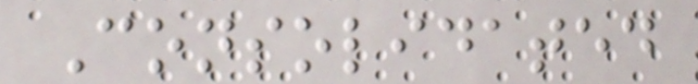Consolidated
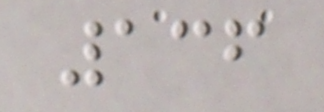136
